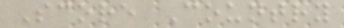Score Country
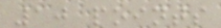10 points
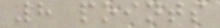8 points
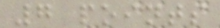7 points
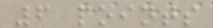6 points
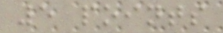5 points
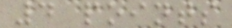4 points
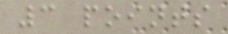3 points
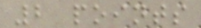2 points
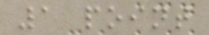1 point
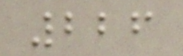226
